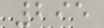295
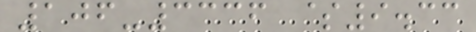106-3336 $9.33
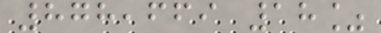878,669 18%
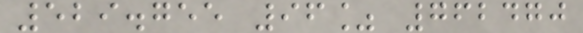529.755 96% 762470
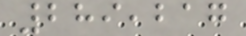289,217
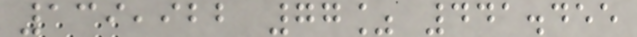139,922 77% 441.455
